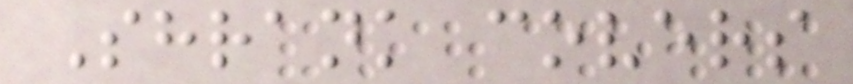Shrank covers
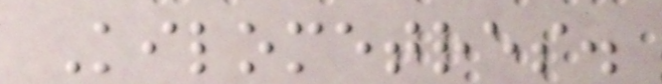Kilometres.
